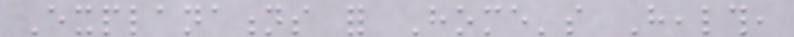Explanations for Home's Health,
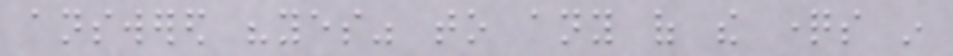answered "yes" to any of the questions in
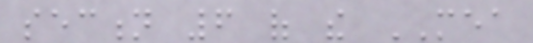section 6 of the MEA
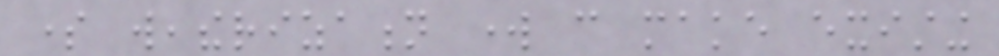some weatherization work can make existing
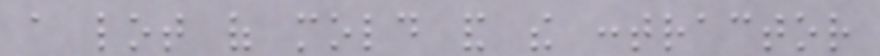a lot of mold and the contractor
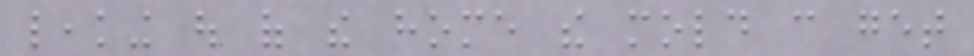leaking out of the home the mold can get
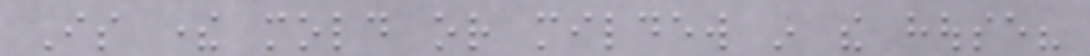Is there mold or mildew in the house?
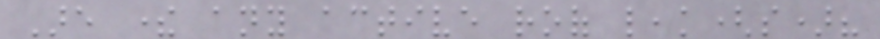Are there any active roof leak(s)?
